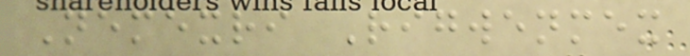Nemexri Rigwenmex
